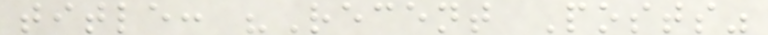title: "Recent Posts"
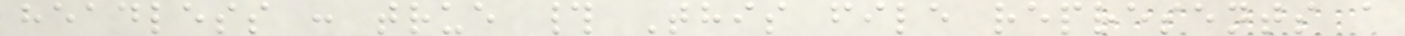headless : true # This file represents a
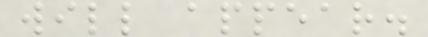will appear.
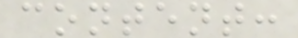content:
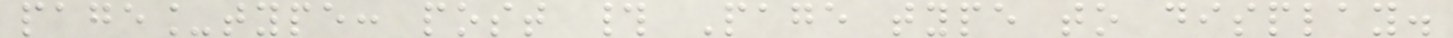page_type: post # Page type to display.
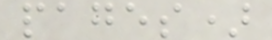pages)
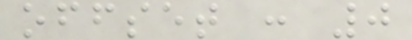offset : 0
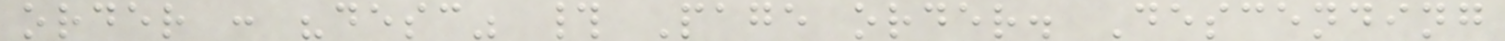order : "desc" # Page order. Descending
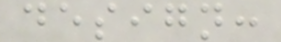design:
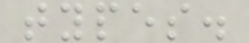types.
